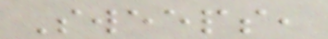Sweeps,
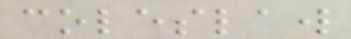coleslaw
